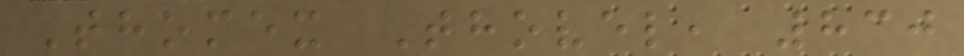Thomex Thovel, 830
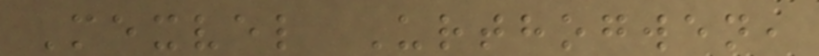Mexvel Urthogwen,
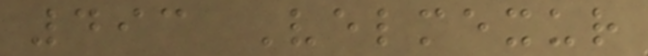493 Velmexur
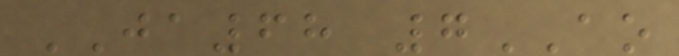JA68 7AO
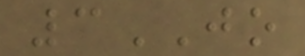3JO
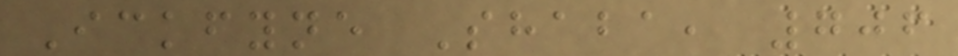Ickfyne Shaba, 706
